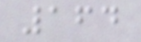164
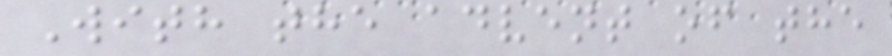With the advent of the
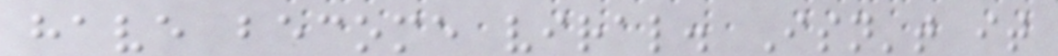have become viral. Isn't it
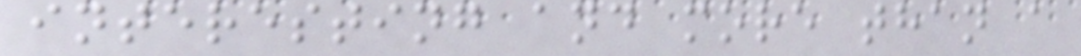interesting and more than a
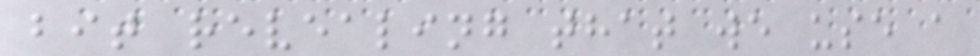bit revealing that we use a
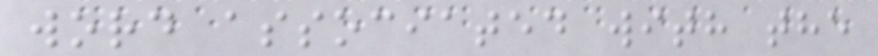word associated with the
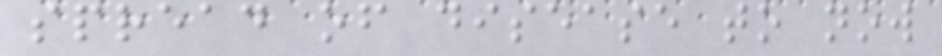spread of disease to now
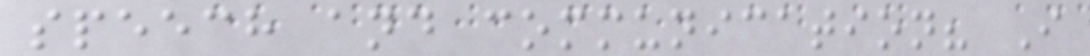speech and communication? I
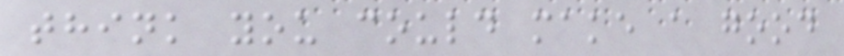think you could make a good
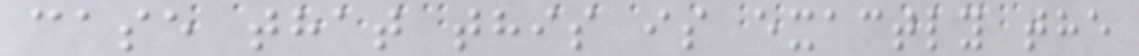case that this is exactly the
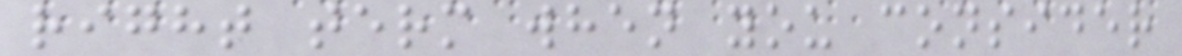right term when you consider
